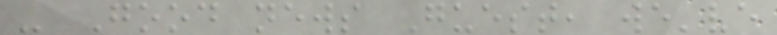- Good news Guest, we've
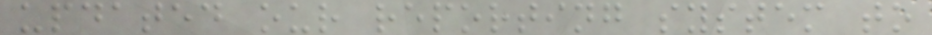updated our reporting system to
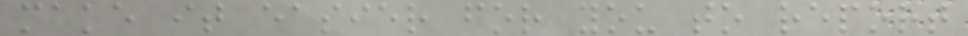make it easier for you to report
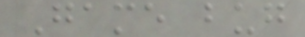Game bug
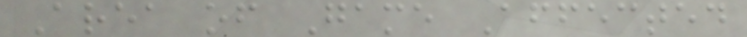Area of Game Affected
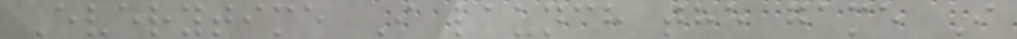Everytime I launch the game I
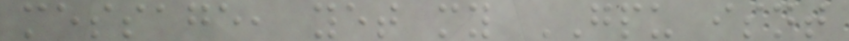message, yet my GPU isnt
